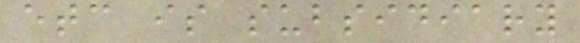etc is subsidiary
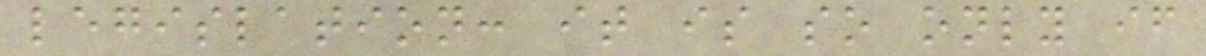legislation: it is so only if
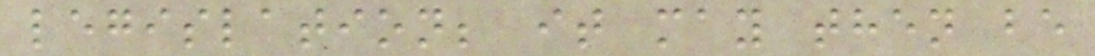legislation; it may then be
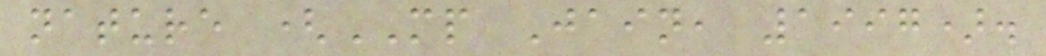nature (MP Jain, 1997).
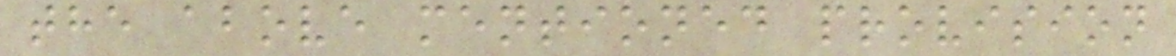the above mentioned provision
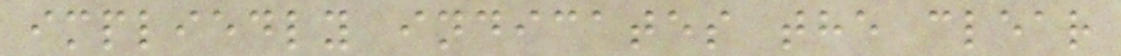impliedly indicates the clear
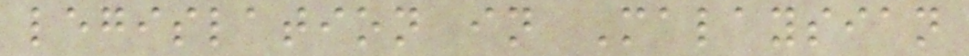legislation in Malaysian
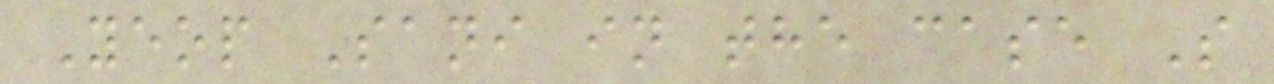Yeop Sani in the case S
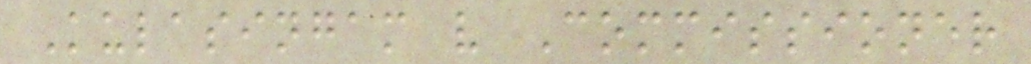Kulasingam v Commissioner
